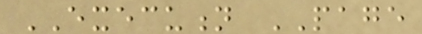EXECUTION PAGE
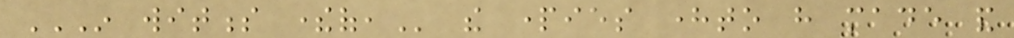IN WITNESS THEREOF, the parties hereto have made and
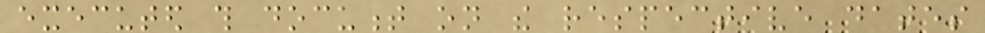executed this document on the respective dates
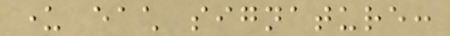under each signature:
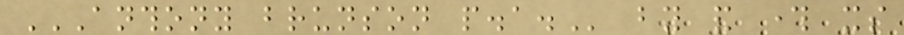ANTHONY BRUNSON P.A. by and through its
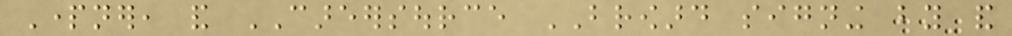Partner, and CAREERSOURCE BROWARD signing by and
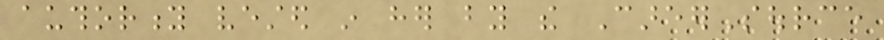authority vested in her by the CareerSource
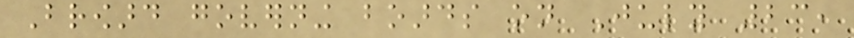Broward governing boards on July 23,
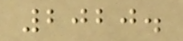2020.
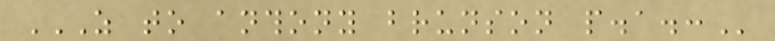AS TO ANTHONY BRUNSON P.A.:
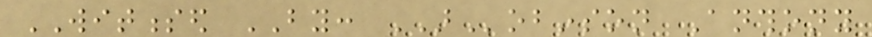WITNESSED BY: ARobinson Anthony
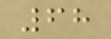68
